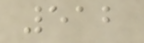512
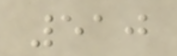510
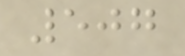507
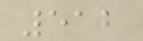512
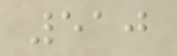510
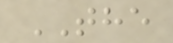THE
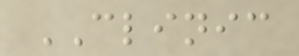CLINIC
